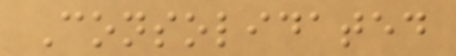Consolidated
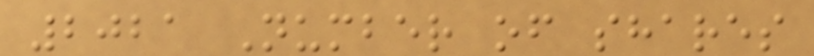2021 Number of shares
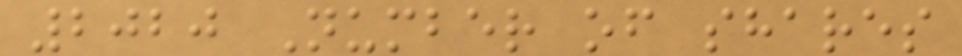2020 Number of shares
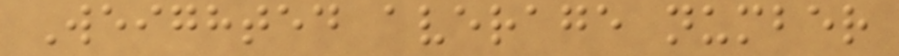Weighted average number
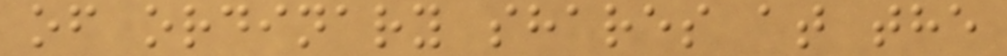of ordinary shares at the
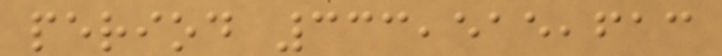period 333,515,613
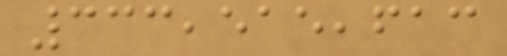333,515,613
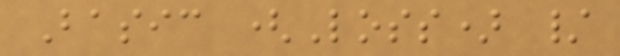Basic (Loss) /
